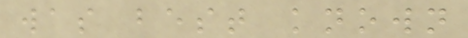was best known
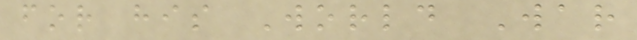for his World War
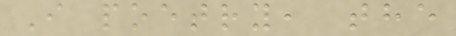I poetry, the
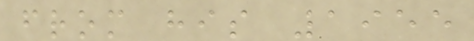from his 1955
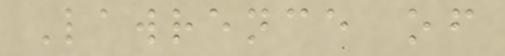Lawrence of
